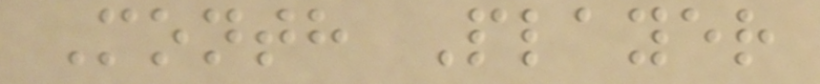Month Player
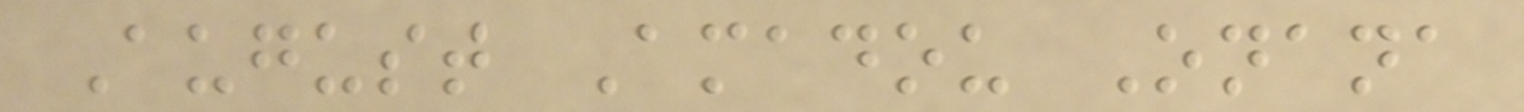August Amadou Onana
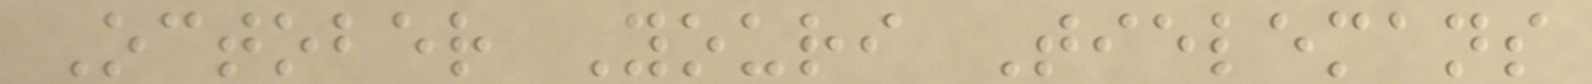October Youri Tielemans
